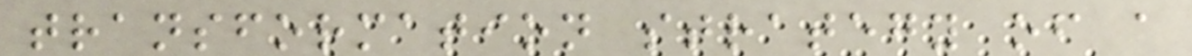transformation strategy of a
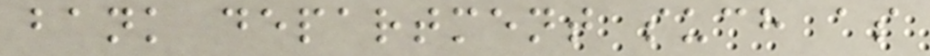bank department such as
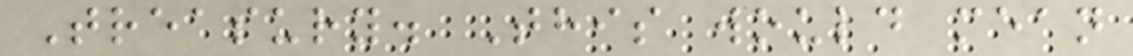Treasury. This would mean
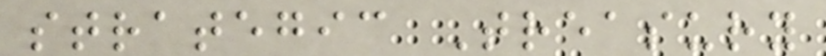strategic Treasury
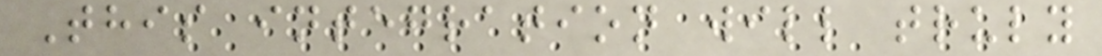This integration will truly
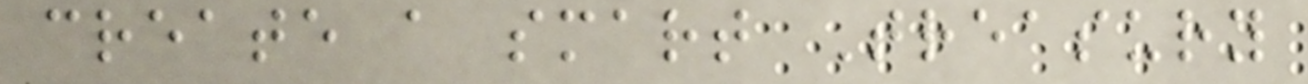create a smart Treasury
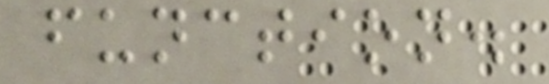function.
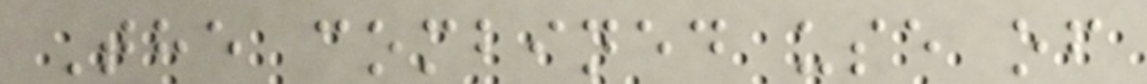The combined use of
